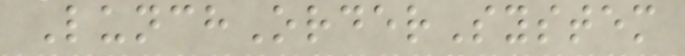LunchOrderSystem
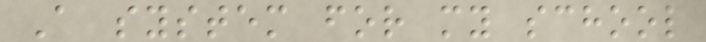A system for my school
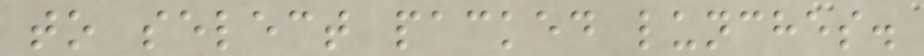to select packed lunches.
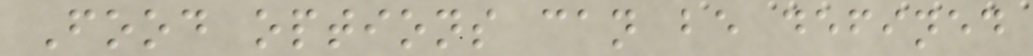Food options can be defined
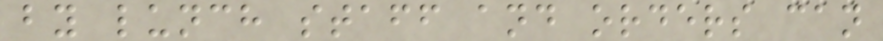by lunch staff and orders can
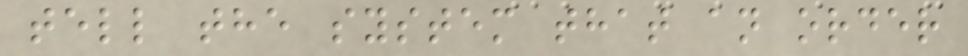tell the system that an order
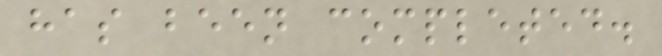has been completed.
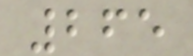265
